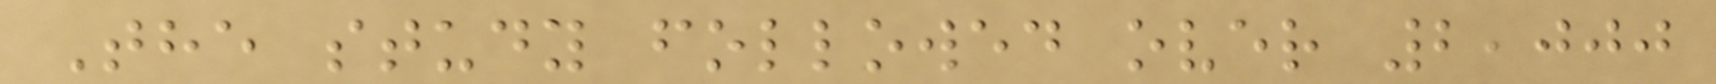The study followed over 2,000
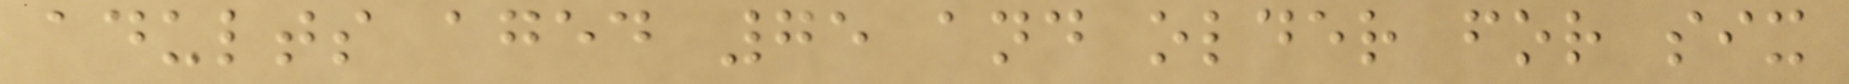adults aged 75 and older for six
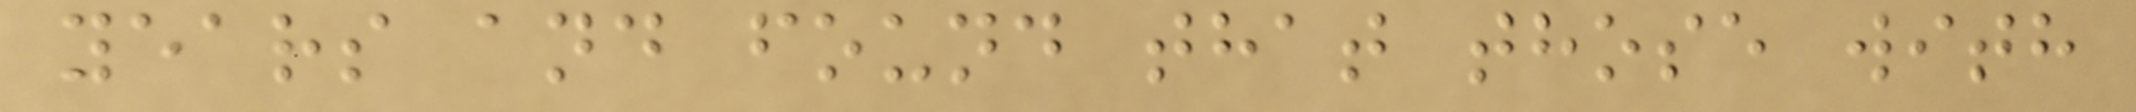years and found that those with
